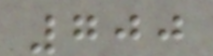700
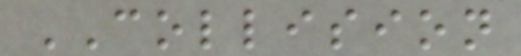COLLISION
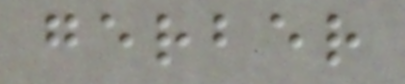gerber
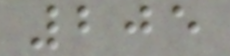205
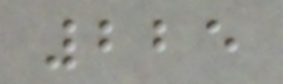225
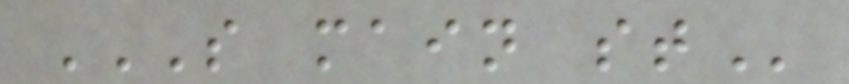S MAIN ST
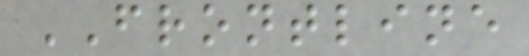FRONTLINE
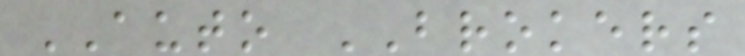AUTO BROKERS
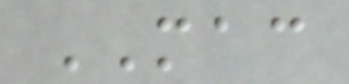MAC
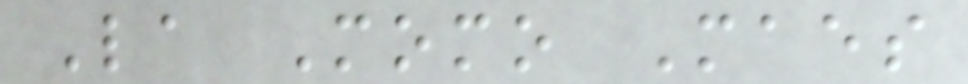La Momo Maes
